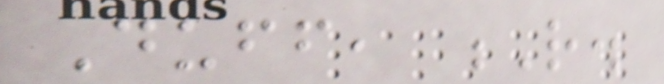Duff, R.
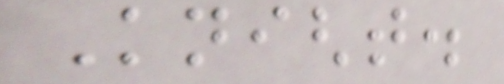Knight.
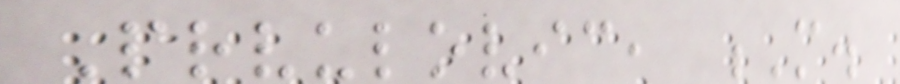Prvulovic, M.
